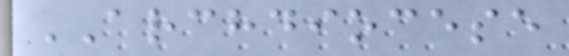ARCHDIOCESE
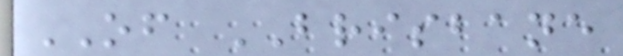OF BRISBANE
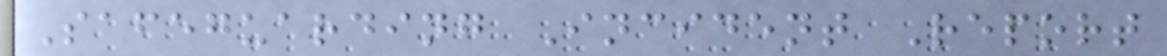Safeguarding Incident Report
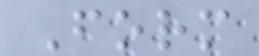Form
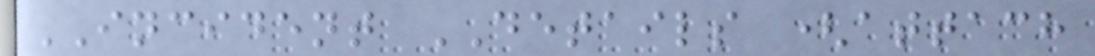INCIDENT DETAILS (attach
